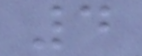4
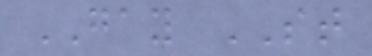GAY ST
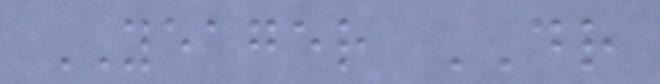YEAGER DR
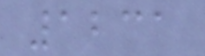1231
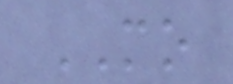MO
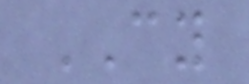CY
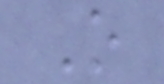O
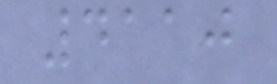4110
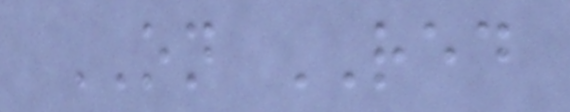ON RED
